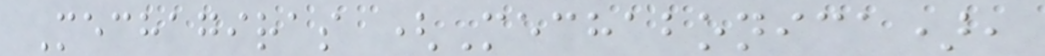Mechagiras (Mechabonica),
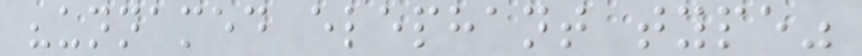"unnamed elephant type"
